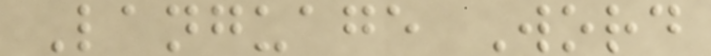Language Word
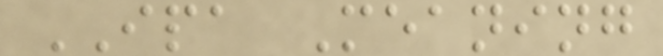IPA Meaning
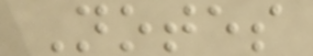Notes
